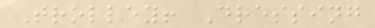Trolley! Dressing
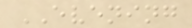EVENING
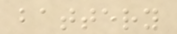battery
